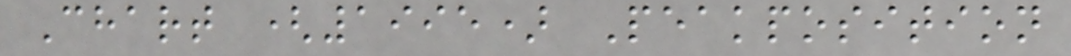Chart (1995) Peakposition
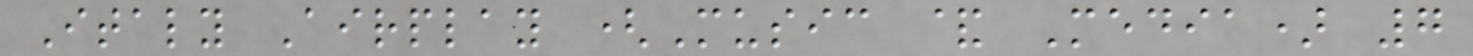Italy Airplay (Music & Media) 7
